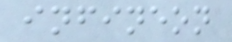infineon
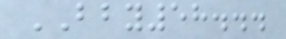BBY58...
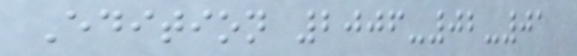Edition 2006-02-01
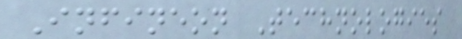Infineon Technologies
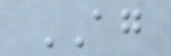AG
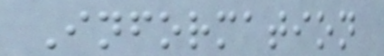Information
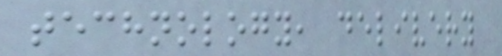technology, delivery
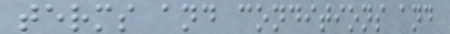terms and conditions and
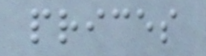prices
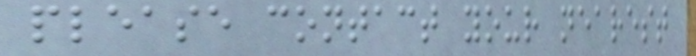please contact your nearest
